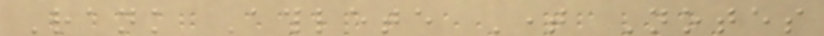Rank Athlete Time Notes
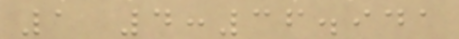1 4:36.941
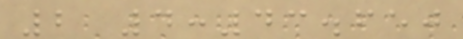2 4:43.650
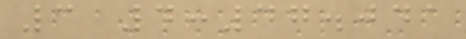3 4:47.041
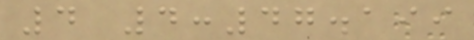4 4:47.199
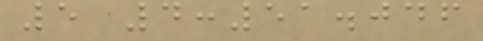5 4:51.046
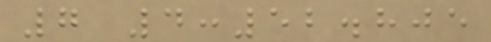7 4:52.805
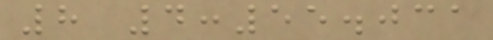8 4:55.031
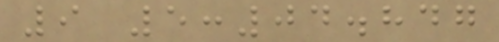9 5:04.847
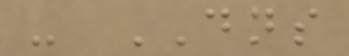- DNS
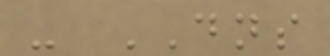- DNS
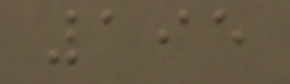195
